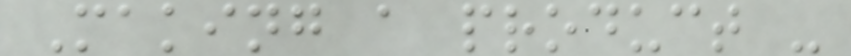Making a product -
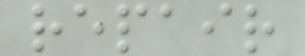repair
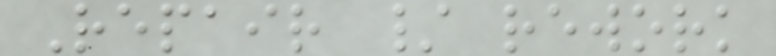Repair / rework
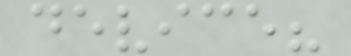device?
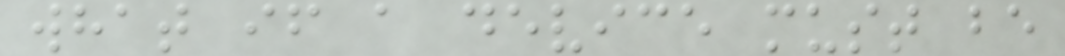what if a device must be
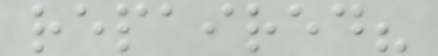repaired?
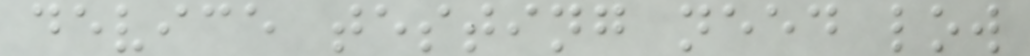device testing need low
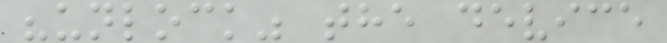"unlock" the device
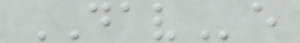DAVe
